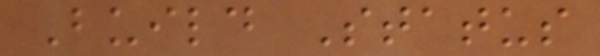Build Status
